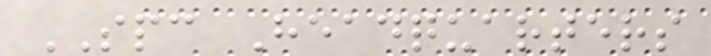SPC Headquarters
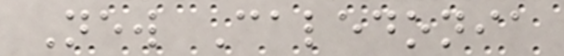New Caledonia
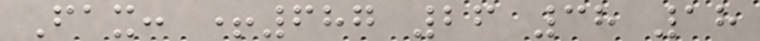Fax: +687 26 38 18
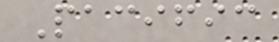Pacific
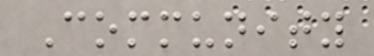Community
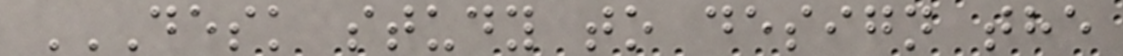DESK STUDY TO DESIGN THE
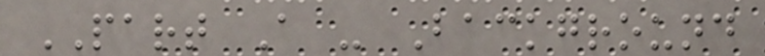PART A - Background
